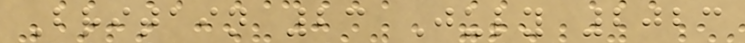Britain 23 July 2023
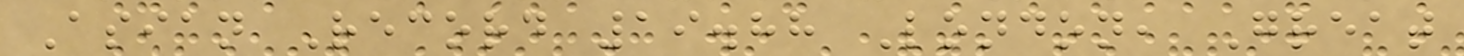Asian Record 19.88 London, Great
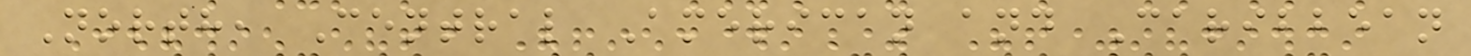North, Central American and Caribbean
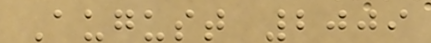August 2009
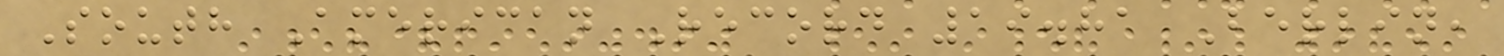South American Record 19.81 Berlin,
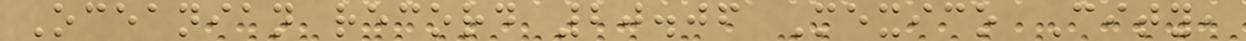Oceanian record 20.06 Mexico City,
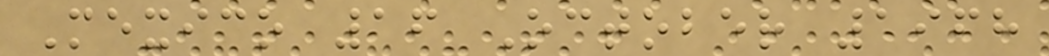Mexico 16 October 1968
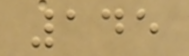145
